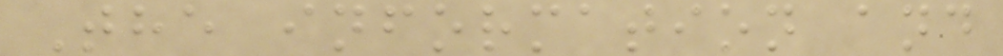The information and
